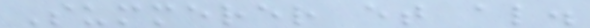Summerer et al.
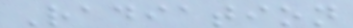Radiation
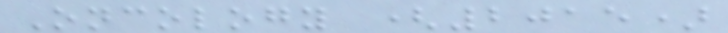Oncology (2015)
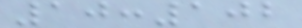10:102
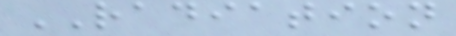RADIATION
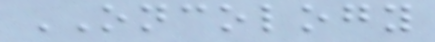ONCOLOGY
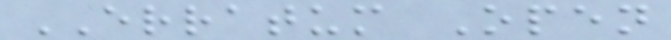ERRATUM Open
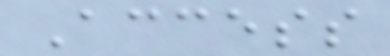Access
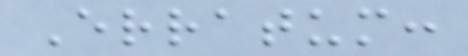Erratum:
